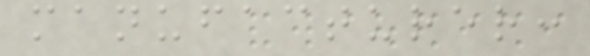manufacturer:
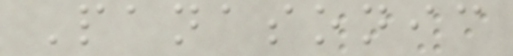Panasonic
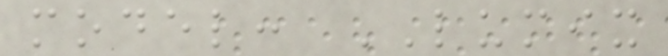model: LUMIX
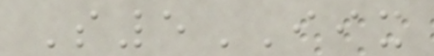S5IIX
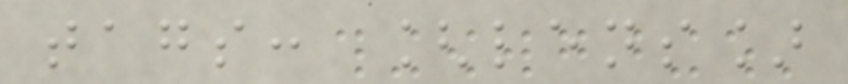tags: [lens]
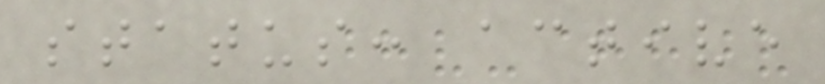status: active
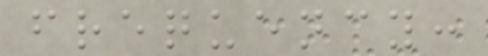frequency:
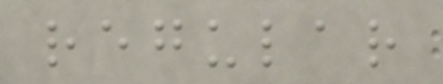regular
